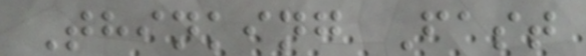Thinking Fast
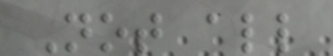Not all
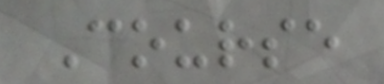Course
